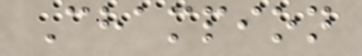Champion
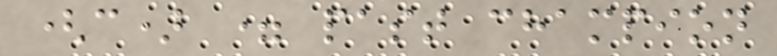(c) = past champion
